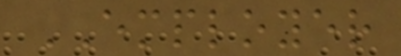EMPLOYER
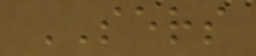SERS
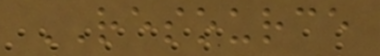RESOURCE
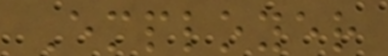Employer
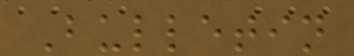Bulletin
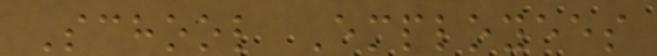School Employees
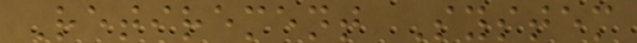Retirement System
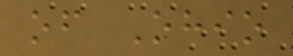of Ohio
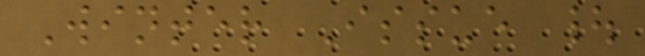Winter Issue |
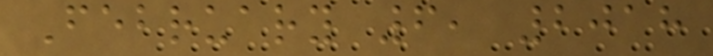February 6, 2018
